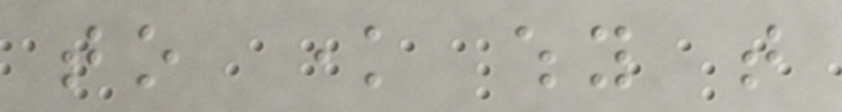to know why that
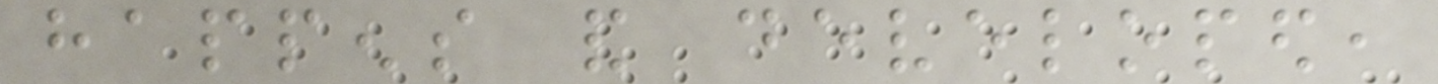happens and developed,
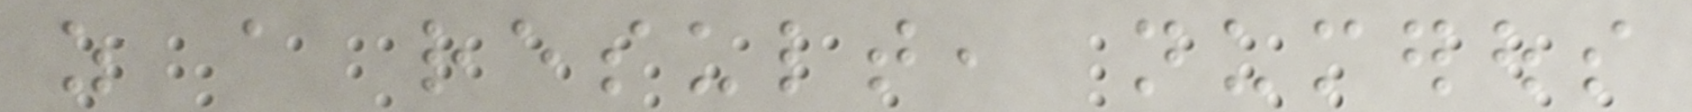as a result, numerous
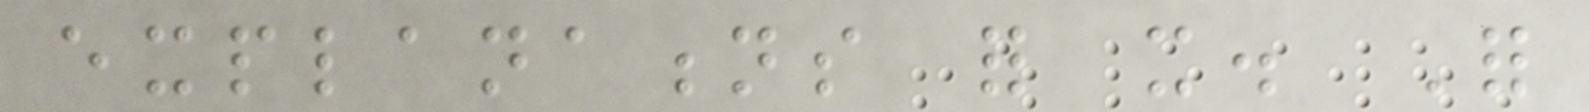explanations for it. For
